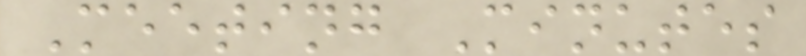Meeting Minutes
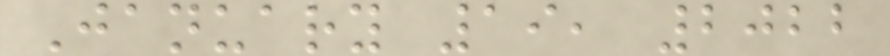January 19, 2022
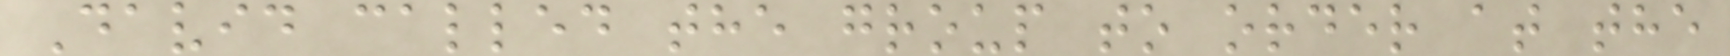David called the group to order at the
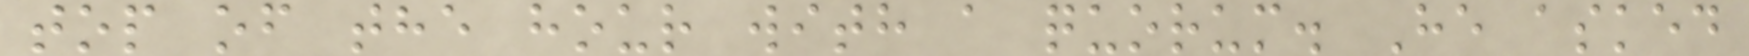top of the hour with a quorum. He asked
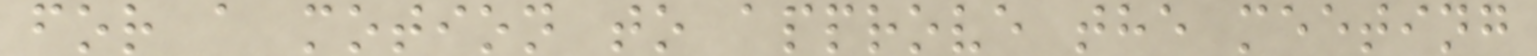for a motion to approve the meeting
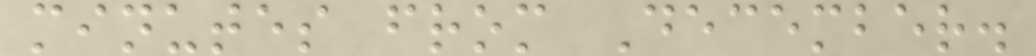minutes from December.
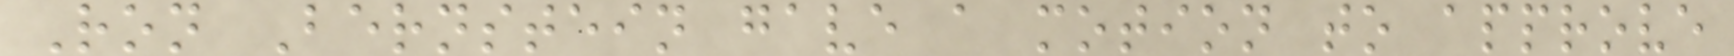Ron Bernstein gave a motion to approve
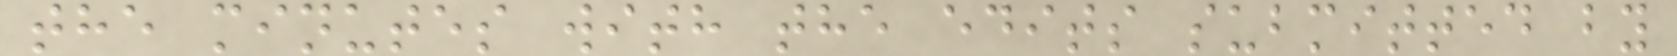the minutes with the edits submitted by
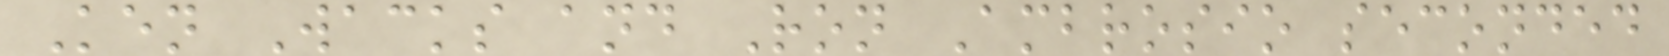Ken Wacks and Ron Ambrosio seconded
